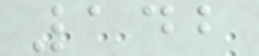142
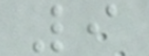9
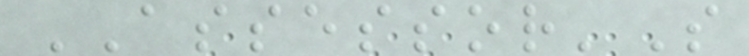ASSESSOR'S
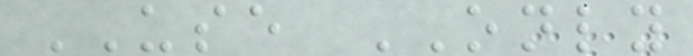USE ONLY
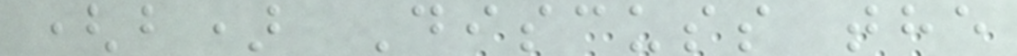(b) Discuss the
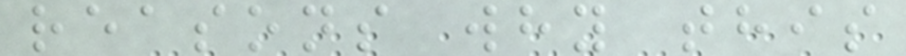reasons why this
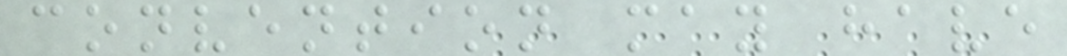convention may have
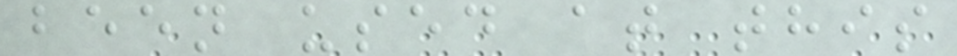been used at this
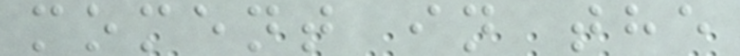moment in the
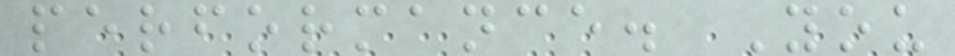performance. You
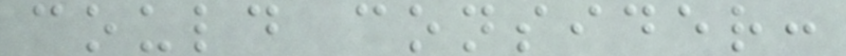could consider:
